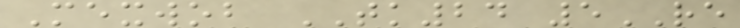Mexwob TK24 5RE
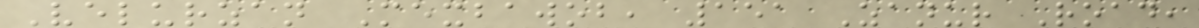Velurzan Mexbawob, 151 Zanur Road,
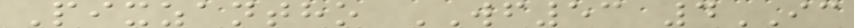Pixzantho WF53 4IC
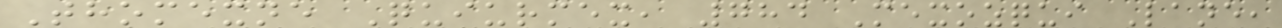Thomexne Quiurmex, 784 Mexozqui Lane,
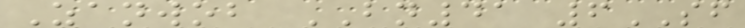Zanwob BN41 6SF
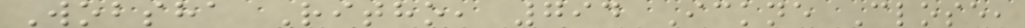Wobsha Ritho, 794 Ickne Close,
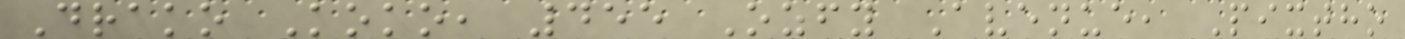Drako Koko, 455 Ozfy Avenue, Pixtho
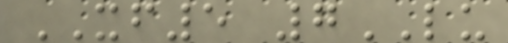XF5 7LU
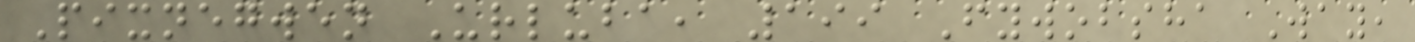Pixnegwen Urluba, 199 Fywobsha Way,
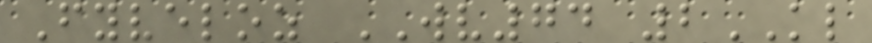Fyveloz WV74 2KL
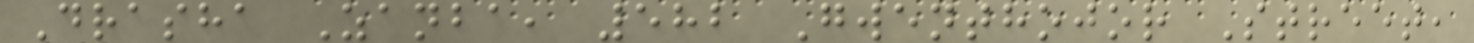Drasha Zanba, 582 Gwenthojor Street,
